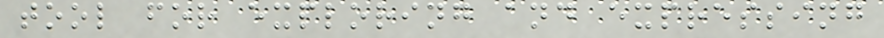tool for exploring and expressing
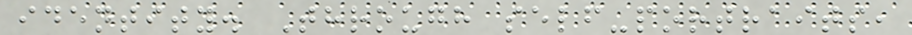identity. Through self-portraits,
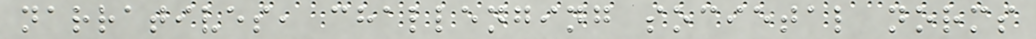narratives, challenging societal norms
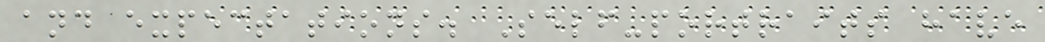and expectations. Self-portraits have
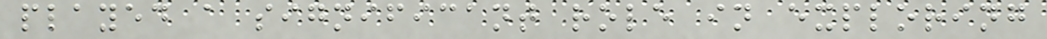played a significant role in exploring
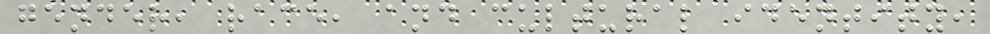gender, race, and cultural identity,
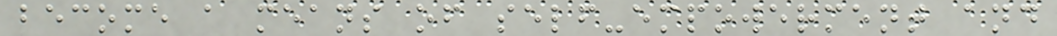become a means of self-empowerment and
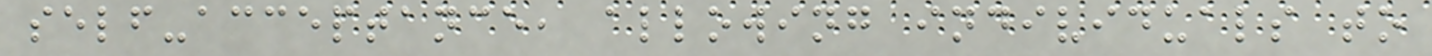self-acceptance, allowing individuals to
